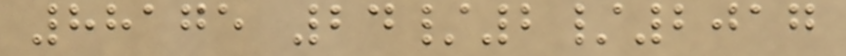88175 24/2/2017
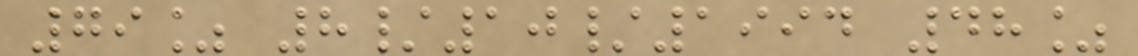79% 8/10/1994 48%
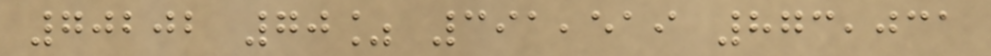70202 70% 391,519 873,031
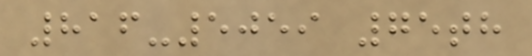816-5059 75th
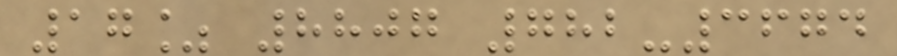17% 8807 782-3674
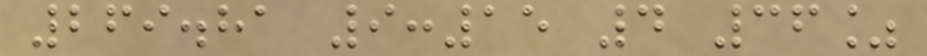269.81 9:15 4 36%
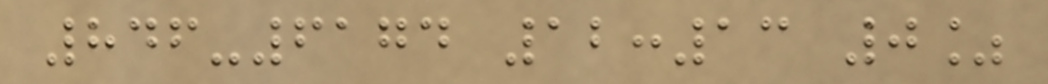846-6174 12:13 0%
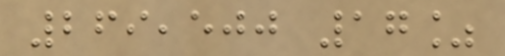269,500 17%
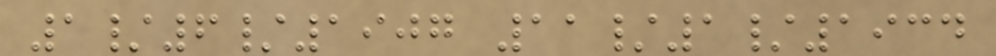1/6/1907 11/1/1934
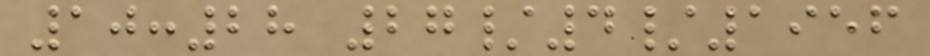10:28 27/4/1956
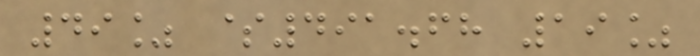49% $491.68 19%
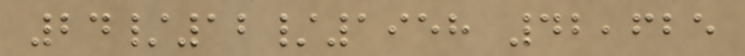24/12/1958 42,625
